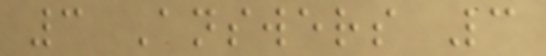3 Answers 3
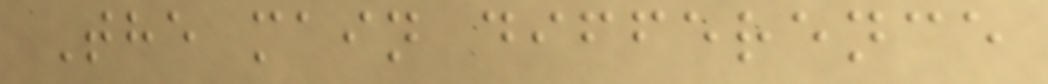The main difference
